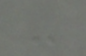-
